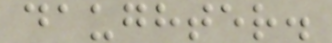daughter.
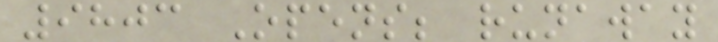9803 Opens; runaway
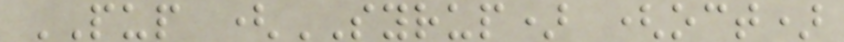PUP (SYRUP) (oct)
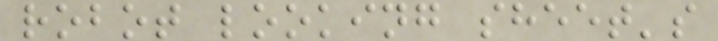robot looking sheet's
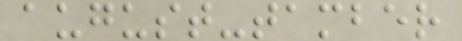august-tamber
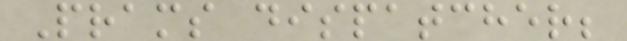Prams dispatcher;
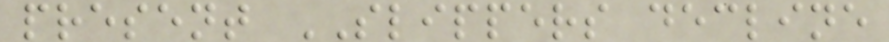present SLIPPERS decline
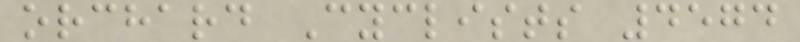orchard Cyclists 4574
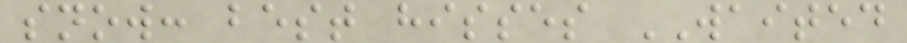snow: best hisses WAITED
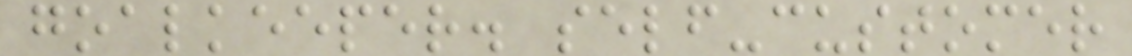goalkeeper. self-customer
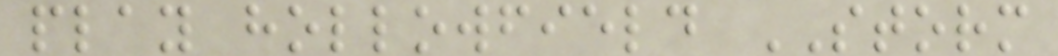play hollowfield STORM
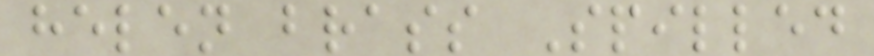helen brass Spilled
